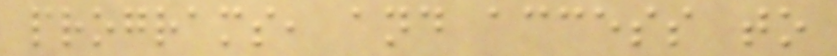programs, and access to
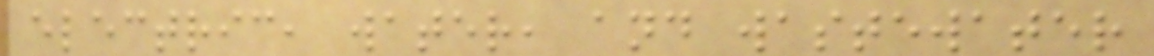electric, water, and wastewater
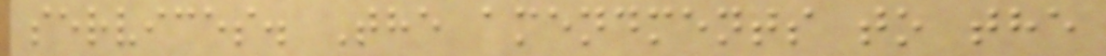services. The amendments to the
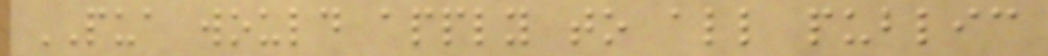PUA would apply to all public
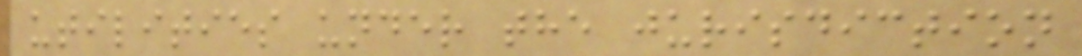utilities under the jurisdiction
